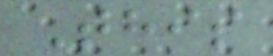This
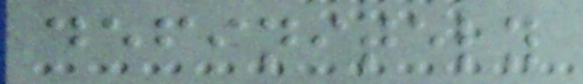definitely
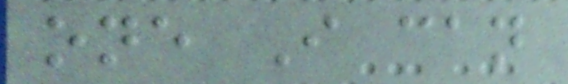one I can
